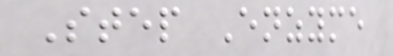Step Enzyme
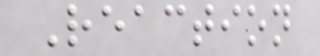Reaction
